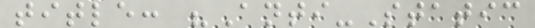title: "Anti-Static
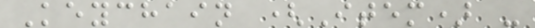Keychain (Item) -
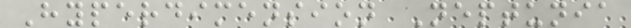Hyperdimension Neptunia
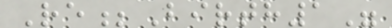Re;Birth1"
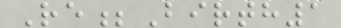Re;Birth1
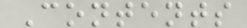Contents
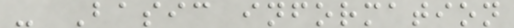- Basic information
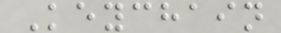Keychain
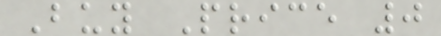Buy Price 0
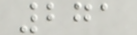271
